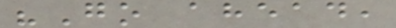"Go ahead,
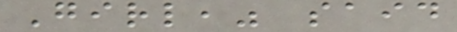Girl," said
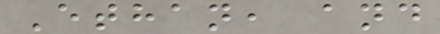Ethan, and
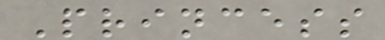Princess
